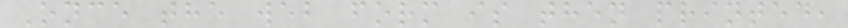Once the web form is then printed,
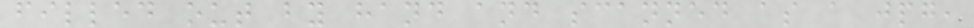filled out by hand and scanned as a jpg,
